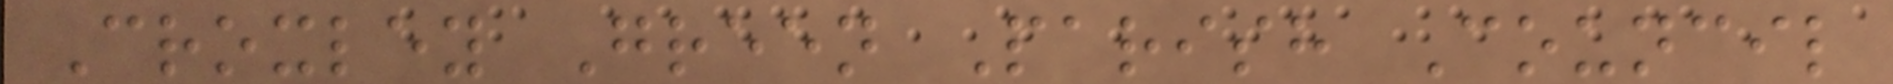Croxley Green Parish Council
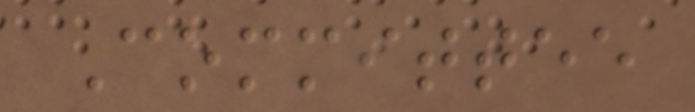Committee
